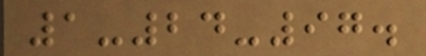1-24-97.
